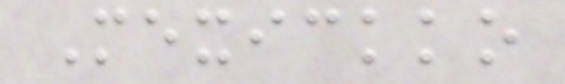Mexickko
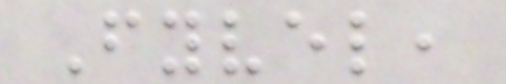Fyvel,
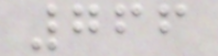766
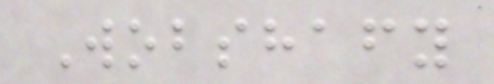Wobshafy
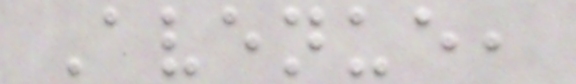Avenue,
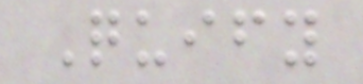Quify
